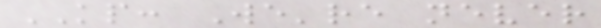KP: We're never
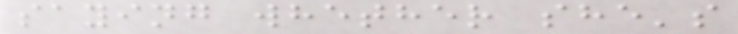saying whether she's
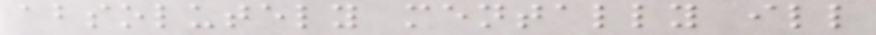absolutely mentally ill
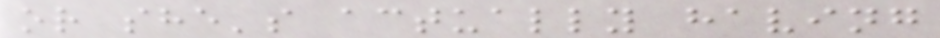or she's actually having
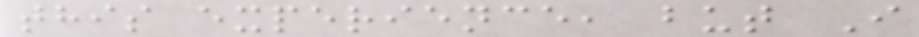this experience, but I
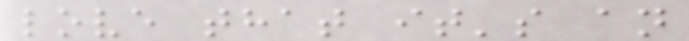love that it's an
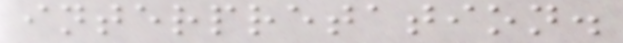interpretation.
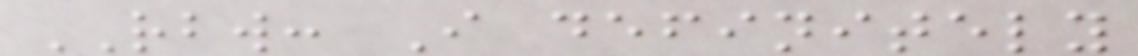RBW: I definitely
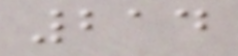214
